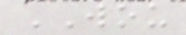WOU
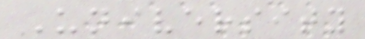University
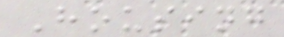Housing
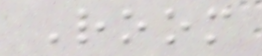Room
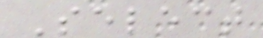Select
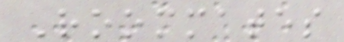Roommates
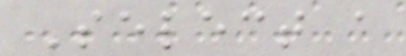Select a
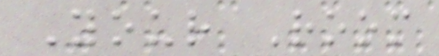Your Room
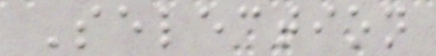Selection
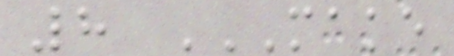8 MAKE
